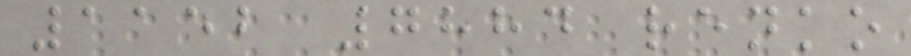1152 7884 renko
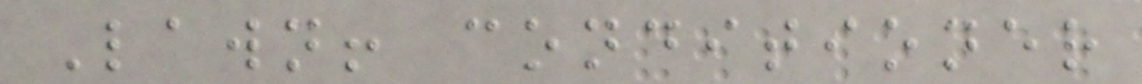Lawn! conditioner
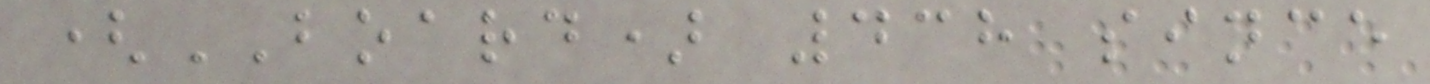(BOARD) 438 since
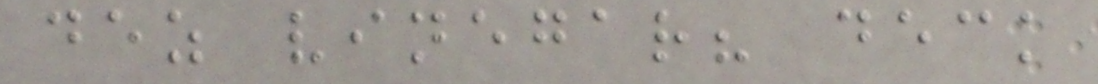dez vinegar? deck
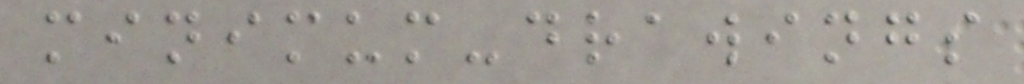minimum-drawings
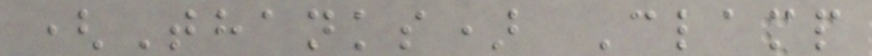(Thanks) Clamp
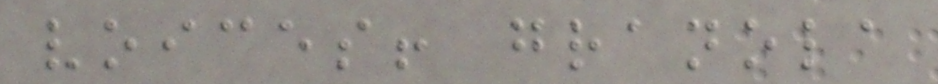voices! granola
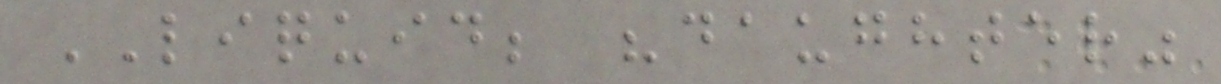LIQUID; "daughter"
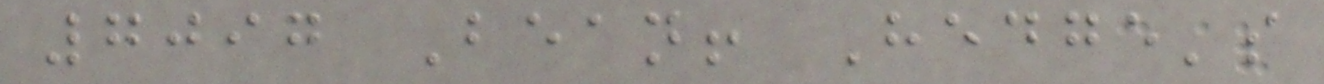7097 Bean! Hedge's
